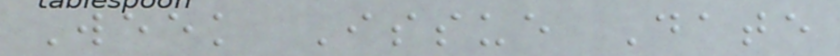Week Issue Date
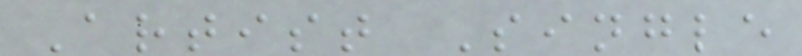Artist Single
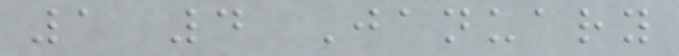1 4 January
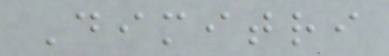Dimitri
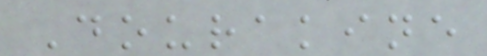Dourakine
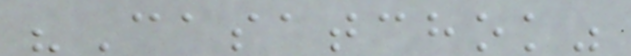"Casatchok"
